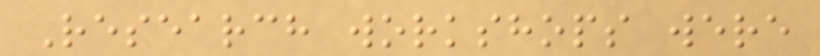Research workshops were
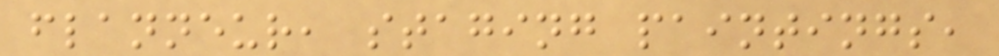flanneur, staging paintings,
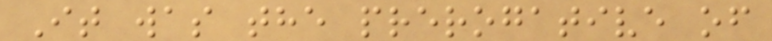It was the prerogative of
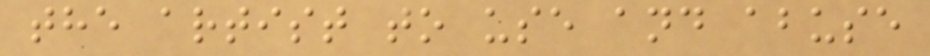the artist to use and abuse
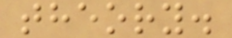theory.
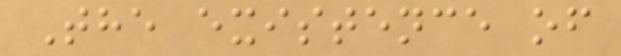The existence of
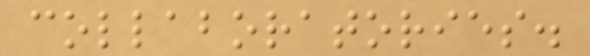collaboratories.
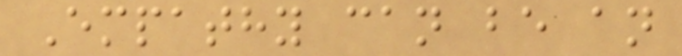Empathy can be an
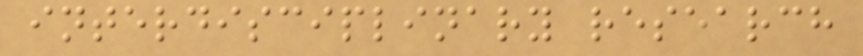interdisciplinary research
